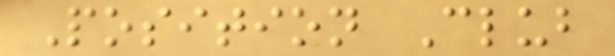Position Club
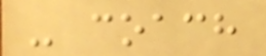- coach
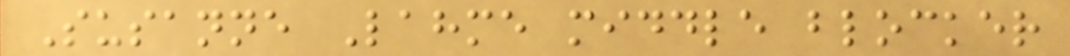Susanne Lahme middle blocker
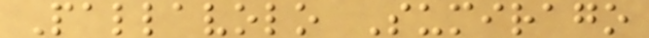Pallavolo Sumirago
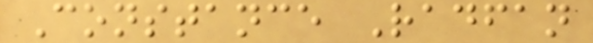Constance Radfan
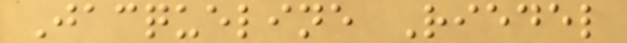Jacqueline Riedel
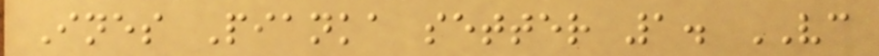Ines Pianka setter 1. VC
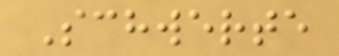Schwerte
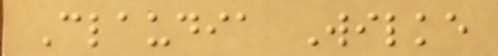Claudia Wilke
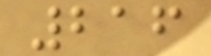216
